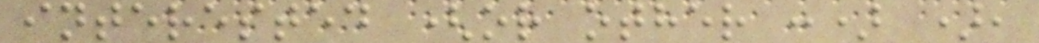interested (or other :) ),
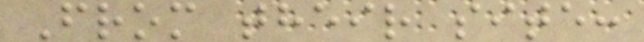From their site:
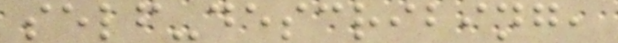self-describing,
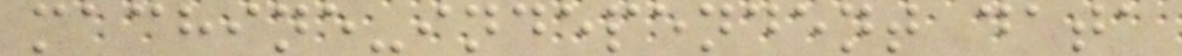machine-independent data
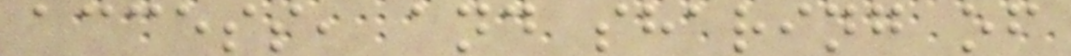access, and sharing of
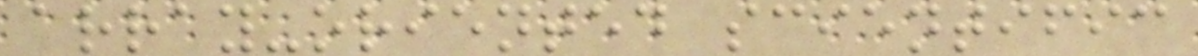array-oriented scientific
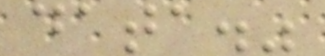data."
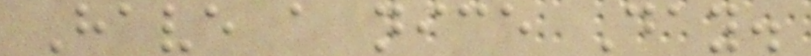Have a nice Day.
